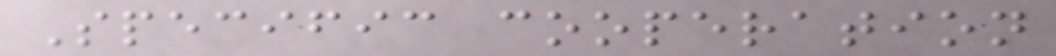Specific cooperation
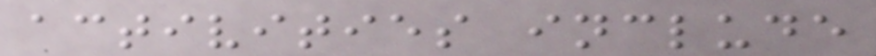activities include
